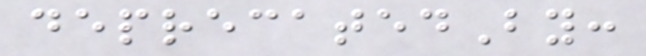deprecatedBy:
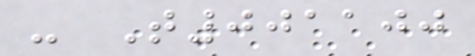- T001100
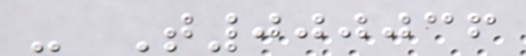- T000036
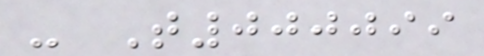- T000099
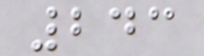243
